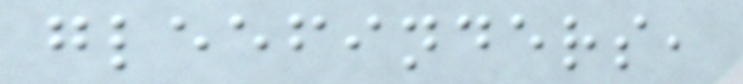gleefinders,
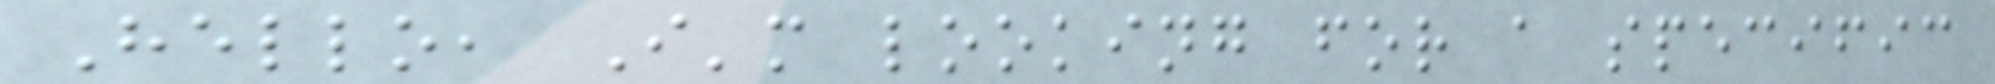Hello, I'm looking for a specific
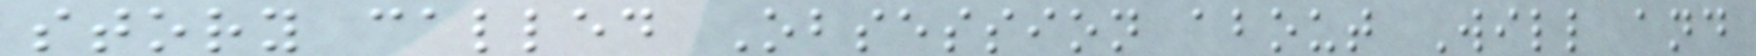story called Obsession about Will and
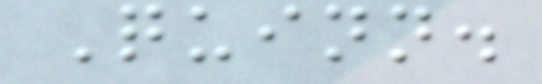Quinn.
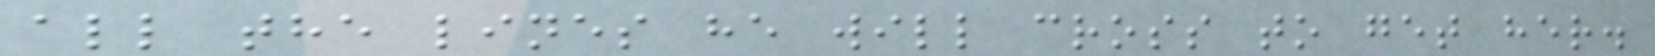all the lines he will cross to get her.
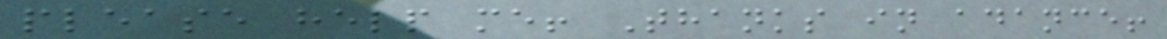please help me! Thanks in adance!
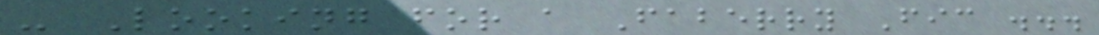- Looking for a Faberry Fic ...
